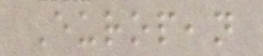European
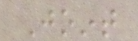Joint
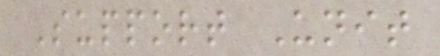Support Unit
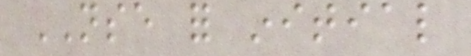NSE for initial
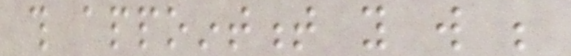this appointment you will be
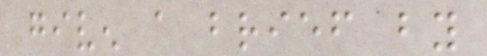given a brief by
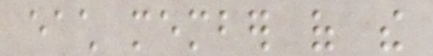each member of the
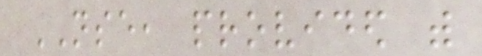NSE, provided with
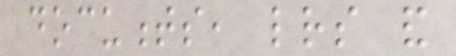documents, letters and
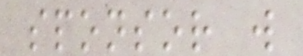sponsor will
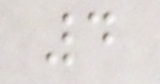4
